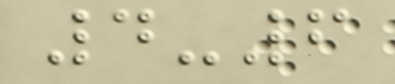4-6
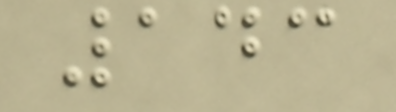143
